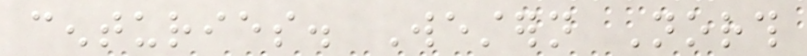centuries. Western North
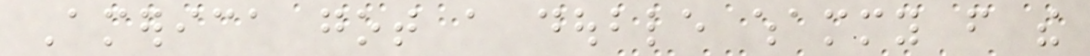America got a double whammy from the
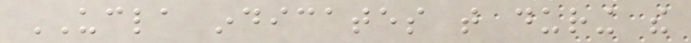UCLA indicates that during the
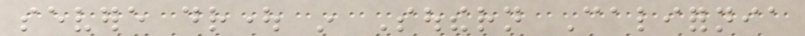severe drought in Southern California
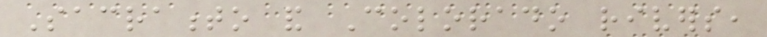Sacramento and Colorado rivers,
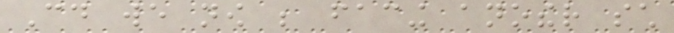Could we now be facing another such
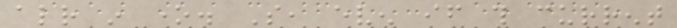already in one. So, even if this current
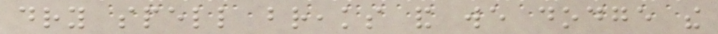dry spell breaks and we dodge the
